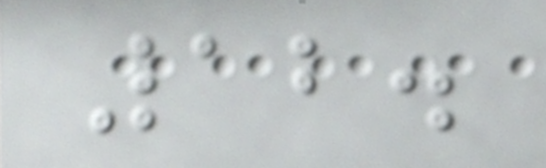12.
